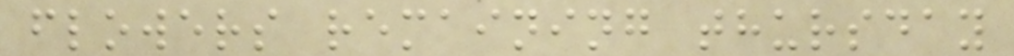flowers remaining thursday
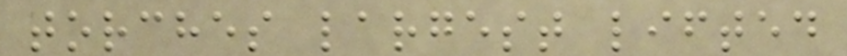torches largest lifted
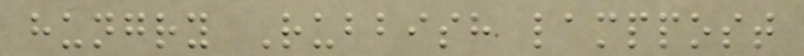hungry Rubbish lamppost
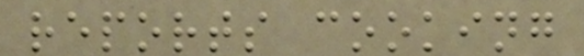reports cooking
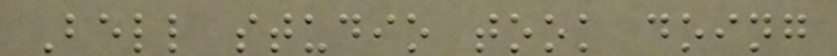Bell studio took doing
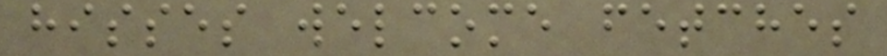hisses welcome fetches
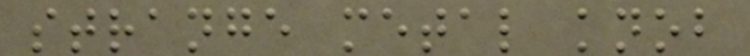strange metal knob
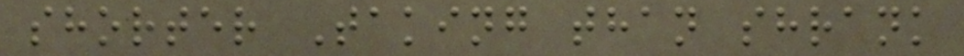shorter Taking than shrank
